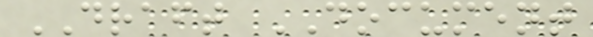DRAFT DOCUMENT
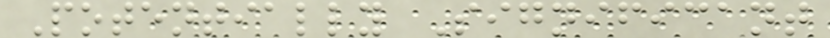Potentially Significant
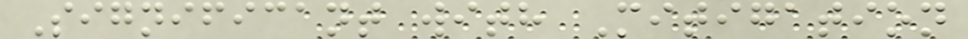Significant with Mitigation
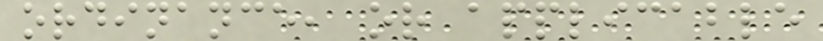ordinance, or applicable
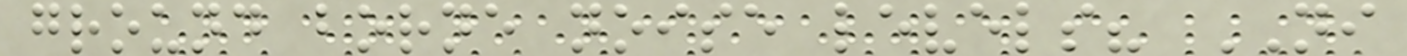ground borne noise levels? NI
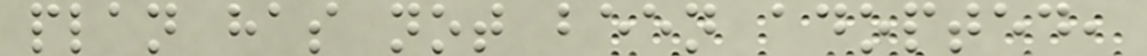plan has not been adopted,
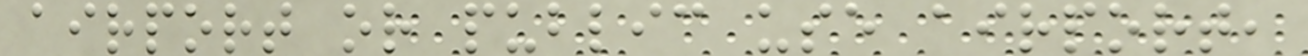airport or public use airport,
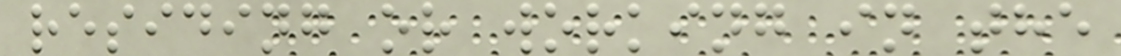residing or working in the
